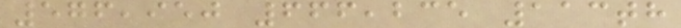576,950 666,235 113th
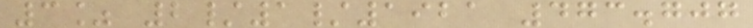3% 2/1/1921 473.707
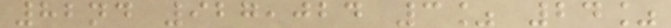82nd 927,024 3% 24%
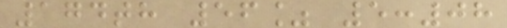174th 56% 5:08
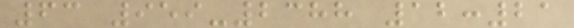63 959-2388 12:21
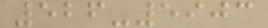526-5903
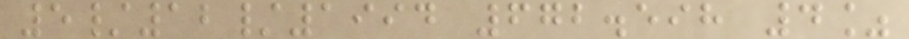5/12/1994 672.598 4%
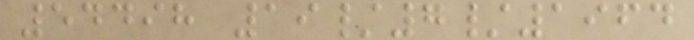54498 19/7/1964
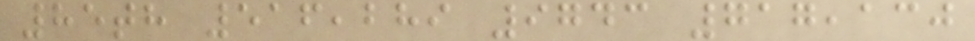85th 516,289 9743 717,130
